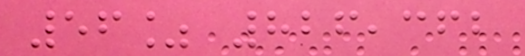56% 826,362
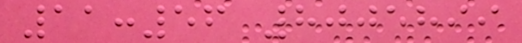11:56 8005899
